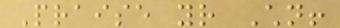Praise your Children!
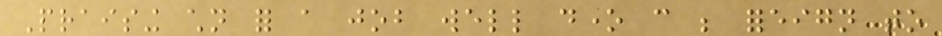Praising children for a job well done can be foreign to
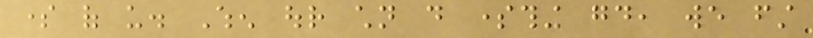some of us. When our children do something good, we first
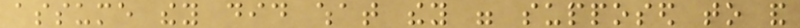assume they did what they were supposed to and
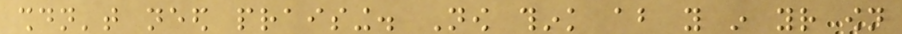shouldn't need praising. Now think about you in your own
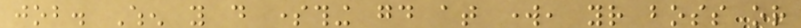job. When you do something good at work, your boss or
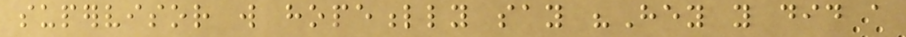supervisor will hopefully say "Hey you did a
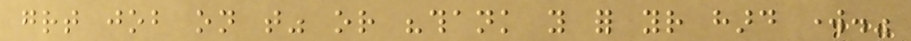great job on that" or "thank you for your hard work."
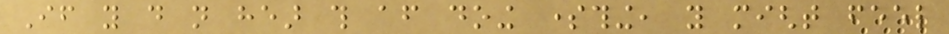If you do not hear this after doing something, you might feel
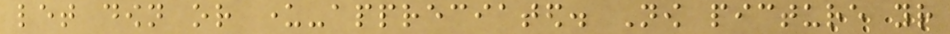let down or under-appreciated. Now picture your
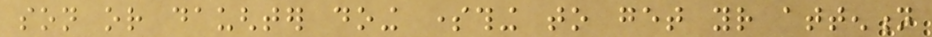son or daughter doing something to get your attention
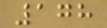178
